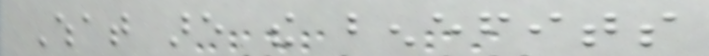What are the benefits
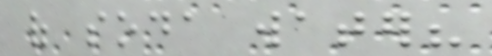of soda water?
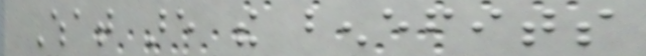What are the benefits
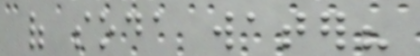of soda water?
